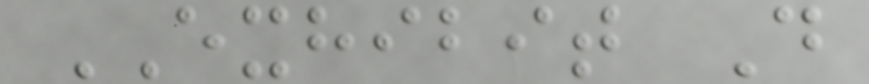EXHIBIT D
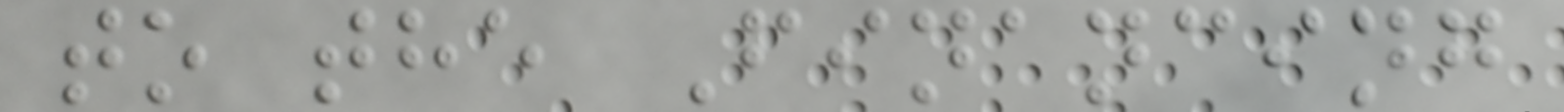to the Financing
